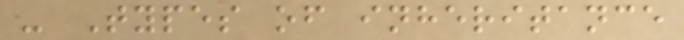- Types of inheritance
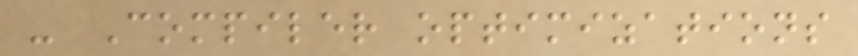- Compiler optimizations
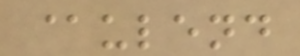@ulend
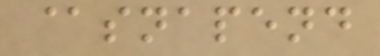@snapend
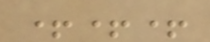+++
